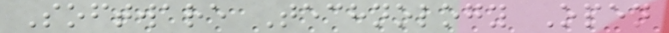Software Technology Open
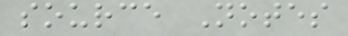source Notes
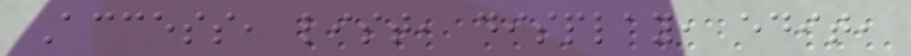Access, list, display, edit,
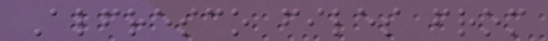Alfresco files from
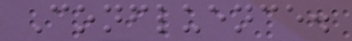Confluence.
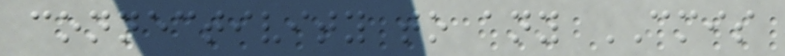connectivity to any CMIS
